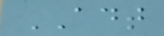ADT
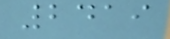2419
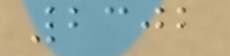2302
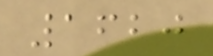1620
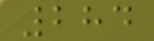284
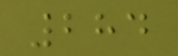284
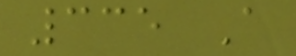335 A
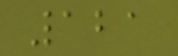121
